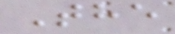The
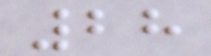28
